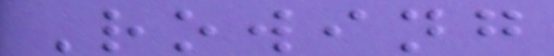Rowing
